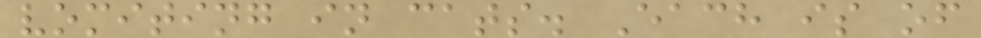vomiting in cats. Each is of
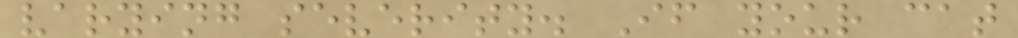varying severity. If your cat
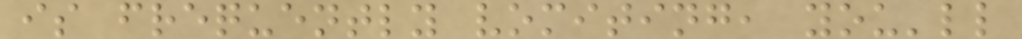is frequently vomiting, you'll
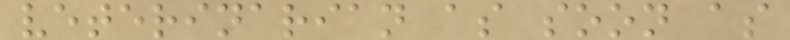veterinarian as soon as
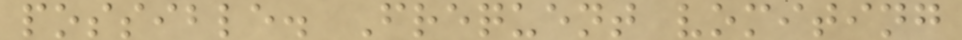possible. Frequent vomiting
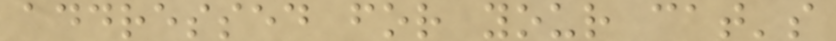addressed for your cat's
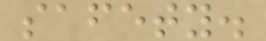safety.
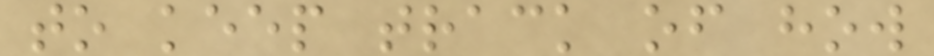to keep track of how
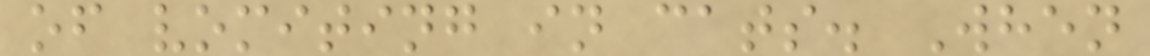of vomiting in cats. When
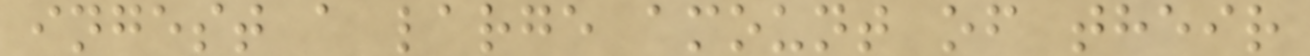ingest a large amount of their
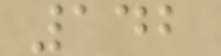142
